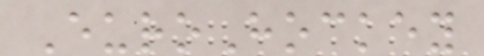EuroHockey
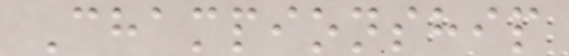Championship
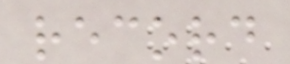record
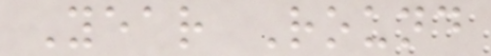Year Round
